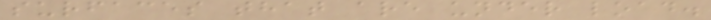surfaces that are under load.
